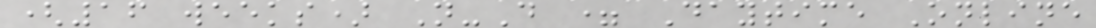(16 weeks) N-D = Daytime Online
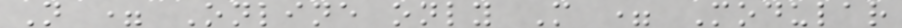N = Online only M = Modular
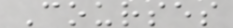Courses
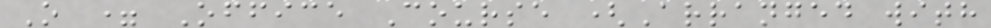O = Office Course (Arranged with
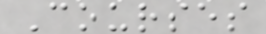Courses
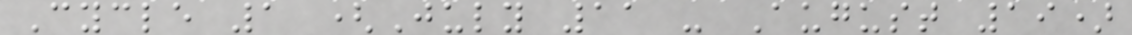Cycle 1 (July 11 - August 19)
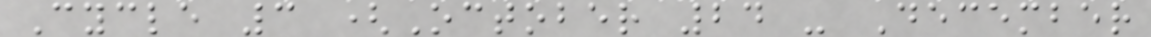Cycle 3 (October 24 - December
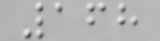168
